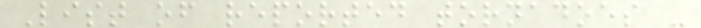List of reported tornadoes -
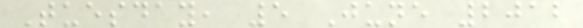Tuesday, 5 June 2012
